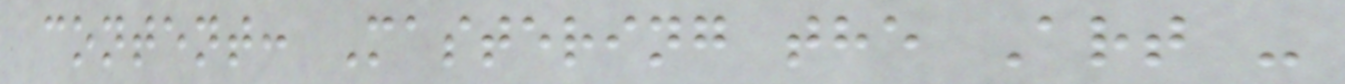content: Mastering the Art -
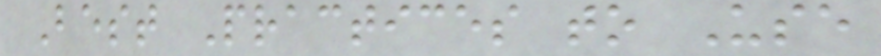Best Practices to Use
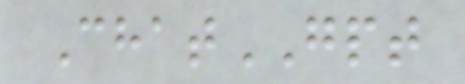ChatGPT
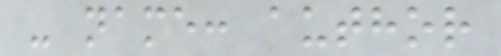- name: author
